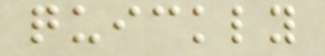quickly
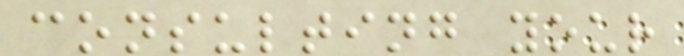consulting your
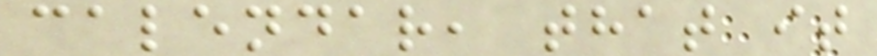calendar, that it
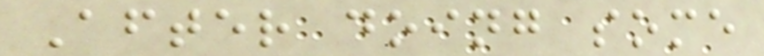After doing some
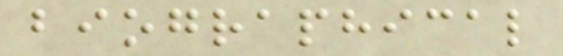biographical
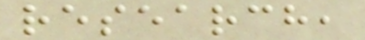research,
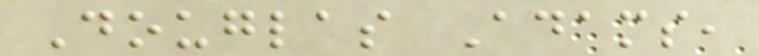Douglas Adams,
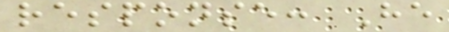response: He
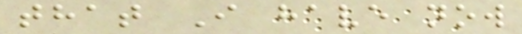that I have now
